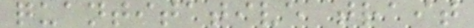quantitative trait
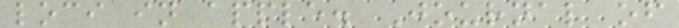loci in apple. Journal of
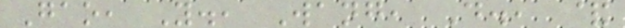Gao, Y., Wang, D., &
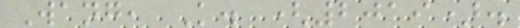Wang, K. (2019).
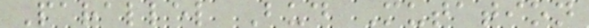Parallel Bud Mutation
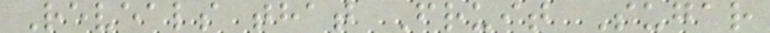Reveals that Fruit Sugar
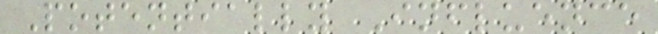Potentially Influence
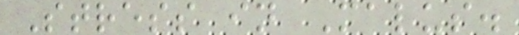Stress in Malus.
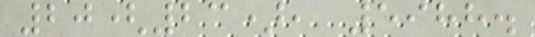20(23), 5988.
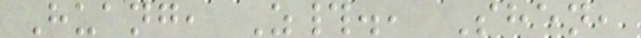Huang, Z#., Shen,
